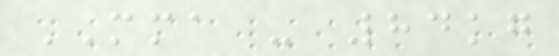MMA - 84kg
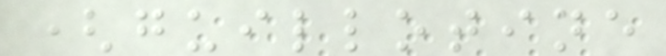(guillotine
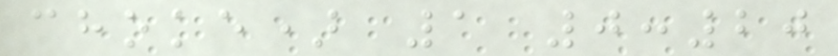choke) 1 0:20
